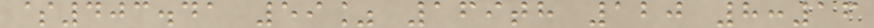$403.41 59% 169th 120 8:16
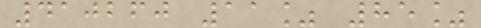410260 11% 85%
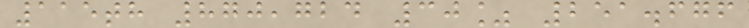115th 870,724 30% 251.676
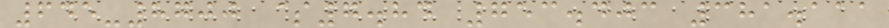645-8700 $7.84 753.403 381.111
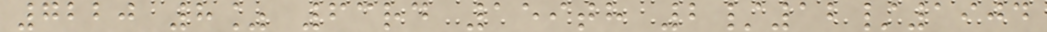7220 8% 63rd 159th 2/12/1904
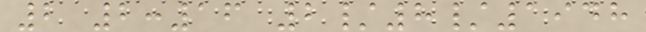2 2:16 2/8/1948
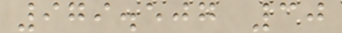979.507 30
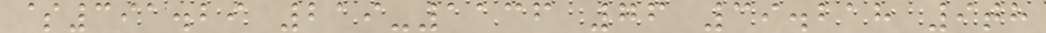$391.29 219-1136 76 39.218 9th
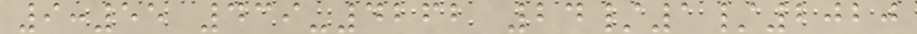9:55 439-4262 24/1/2020
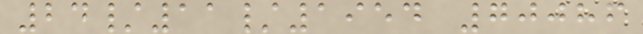24/11/1954 70086
